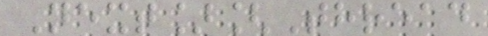Next][Thread
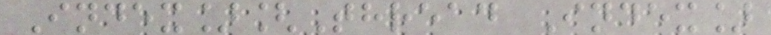Index][Thread Index]
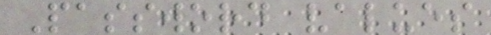Password values
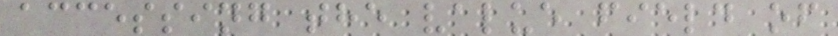accessing the value field of
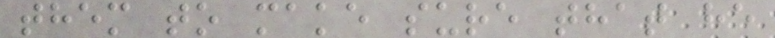them to make sure that he
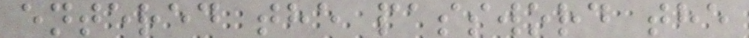entered the password the
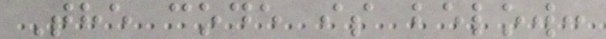The code is below:
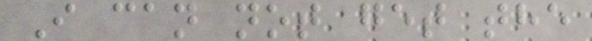I can not get the
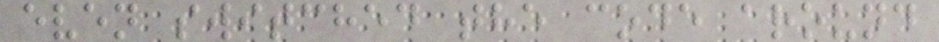even switched the code around
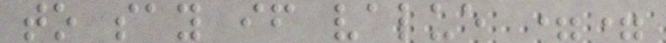to say if value ==
